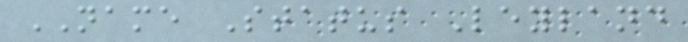NAME Status Leyland
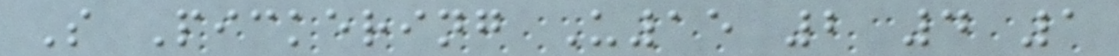S Pickering U15 2 4 1
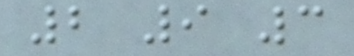2 9 3
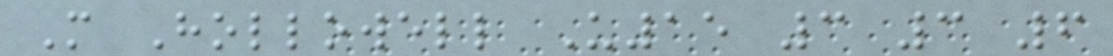M Hollowell U15 3 3 6
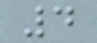4
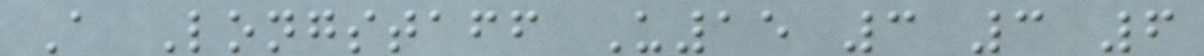A Longstaff U15 3 3 6
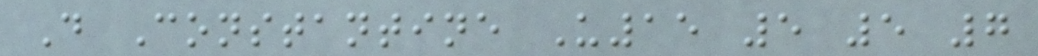D Constantine U15 5 5 7
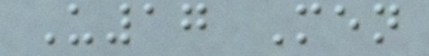U17 Men
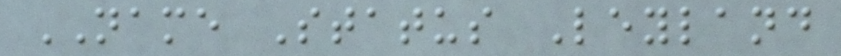NAME Status Leyland
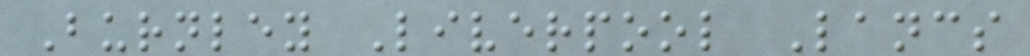Burnley Liverpool Lancs
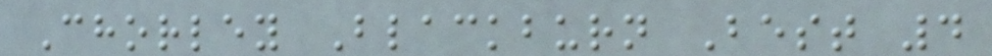Chorley Blackburn Best 4
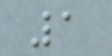1
